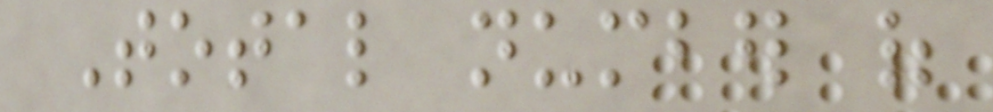Total number of
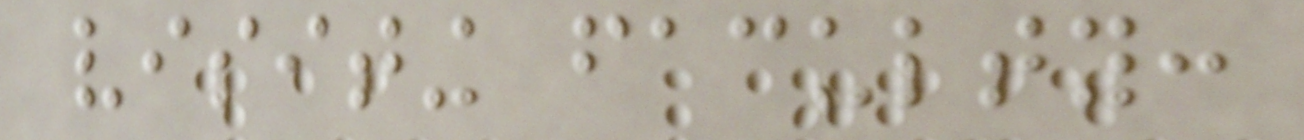visiting faculty:
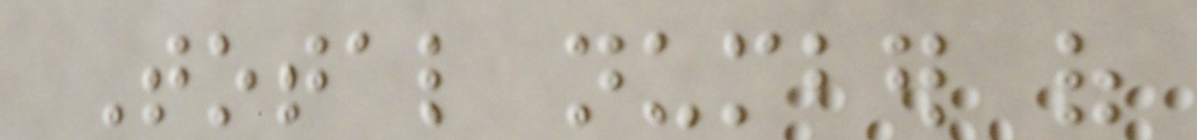Total number of
